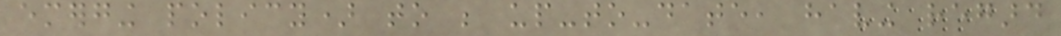emerging policy) to be up-to-date, having regard
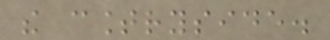the countryside.
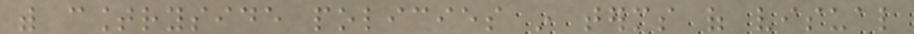with countryside policies in terms of visual
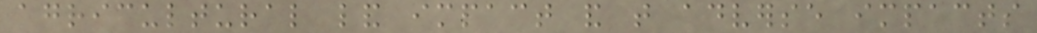agricultural land impact and that adverse impacts
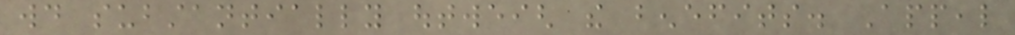would substantially outweigh the benefits. Appeal
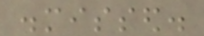dismissed.
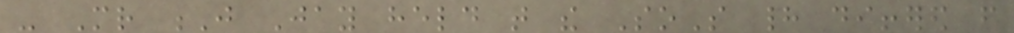- Mr J Jay held that the SoS had differed from
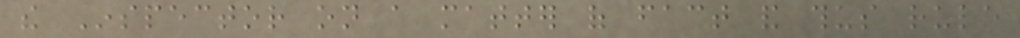the Inspector on a matter of fact and thus rule
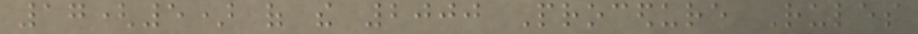17(5) of the 2000 Procedure Rules
